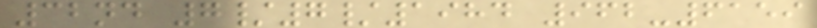32nd 7/7/1984 962-6159
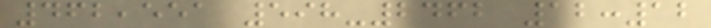462,551 598-2462 12:12
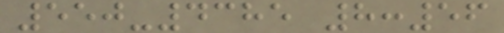550-4385 8:56
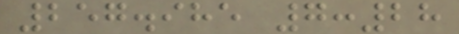257.985 7:28
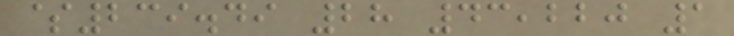$239.49 28 43,220 1
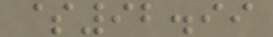$92.99
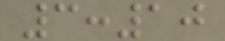3:10
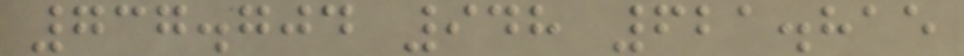737.704 948 621.815
